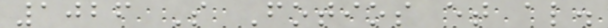1026 S Fotios et al.
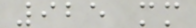925 mm
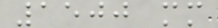1500 mm
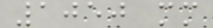1050 mm
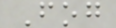Fog
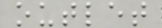outlet
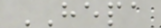HEPA
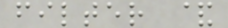filter &
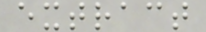extract
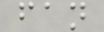fan
